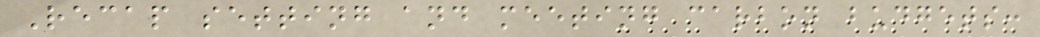Recap setting and meeting carbon budgets:
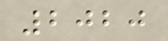2020
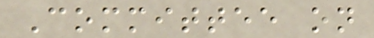Committee on
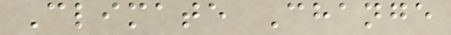Climate Change
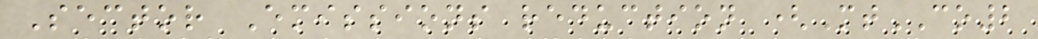Sector Emissions reduction (MtCO2
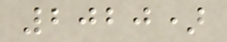2020)
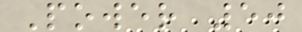Power 50
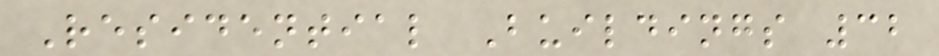Residential Buildings 32
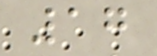17
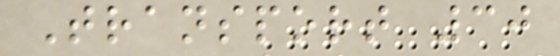Transport 30
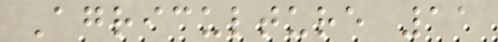Agriculture 11
